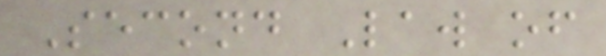Second Law of
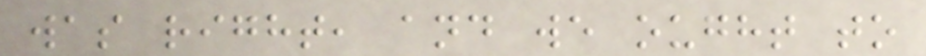was right, and we ought to
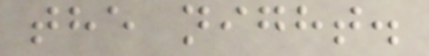the night.
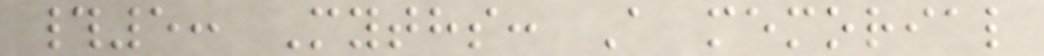#5: Myths: A memorial
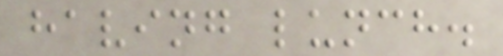having lunch.
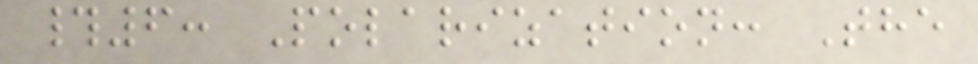#6: Polarization: The
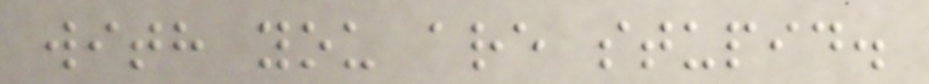with you are stupid.
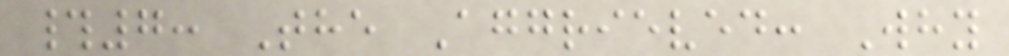#7: The Aggrieved: Why
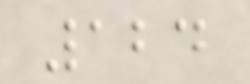124
